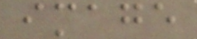image
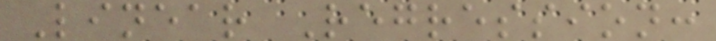Linear Regression:
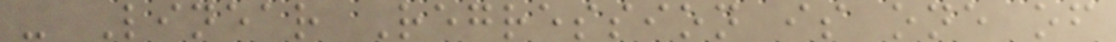- Linear Regression is one of
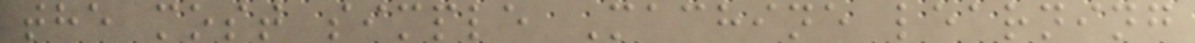the most simple Machine learning
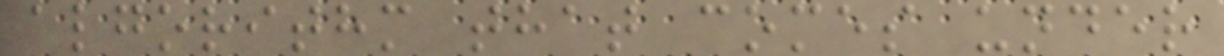algorithm that comes under
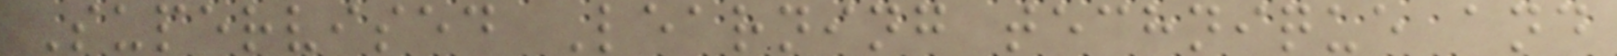Supervised Learning technique and
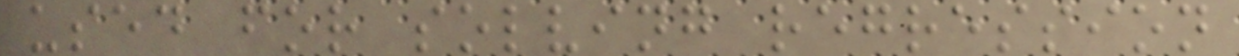used for solving regression
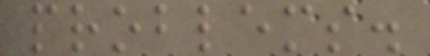problems.
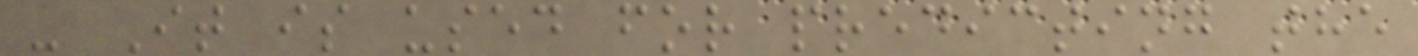- It is used for predicting the
